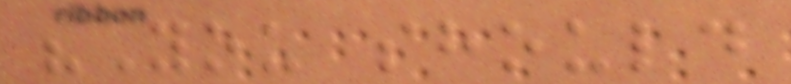"You should
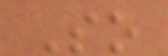So
